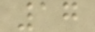17
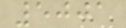5001
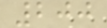200
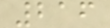216
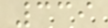339
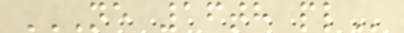NE 16TH PL
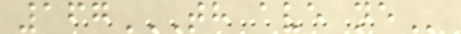167TH AVE NE
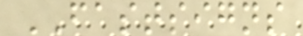FASTSIGNS
